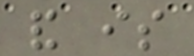and is
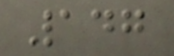147
